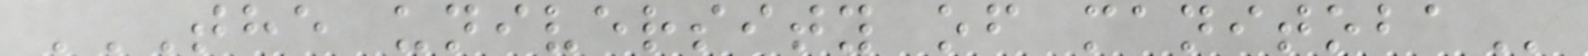THE UNIVERSITY OF MANITOBA
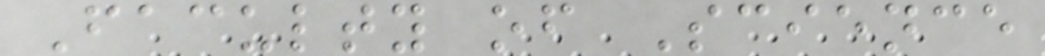Faculty of Science
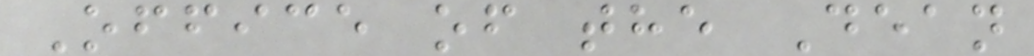Office of the Dean
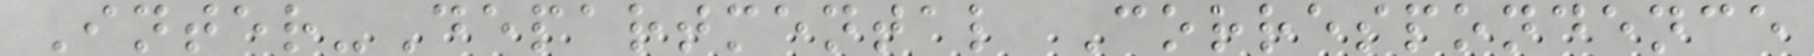Inter-Departmental Correspondence
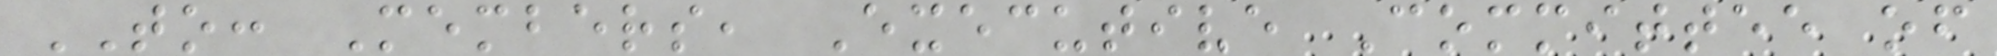TO: Members, Executive Committee of
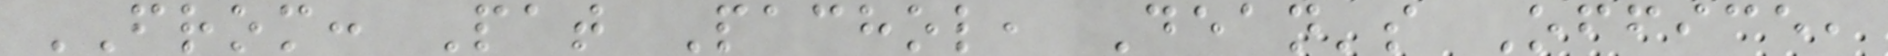FROM: Pat Pachol, Dean's Office,
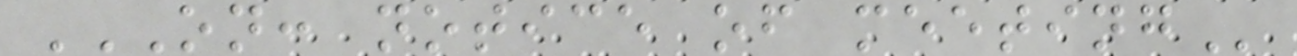ON: NOTICE OF MEETING
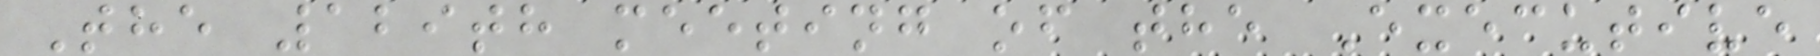The 129th meeting of the Executive
